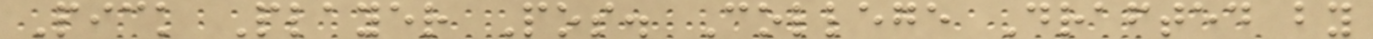Pick Player Pos. College Drafted by
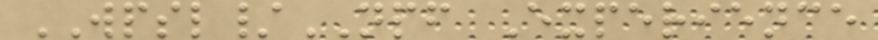WPSL/NPF Experience
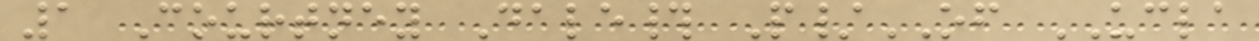1 Courtney Dale# P/OF UCLA
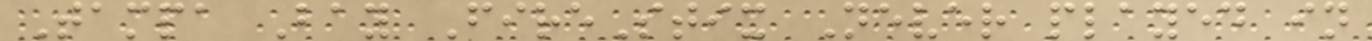Tampa Bay FireStix Never played in
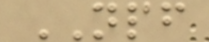NPF
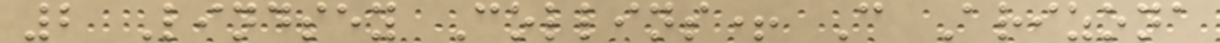2 Lindsey Collins+ C Arizona
